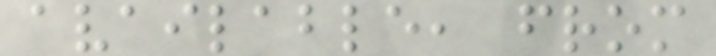available, from
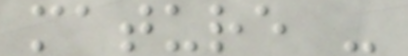mature -
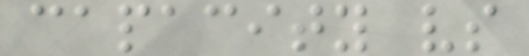capacity vs
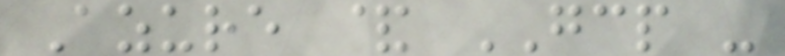Azure & GCP -
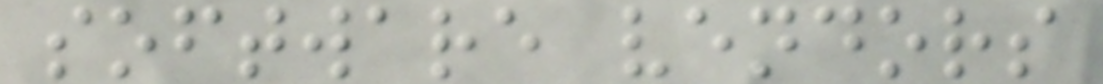software vendors
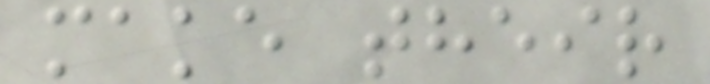make their
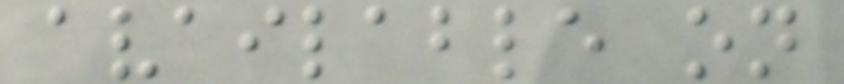available on
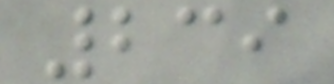239
